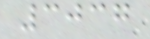3037
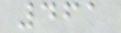461
